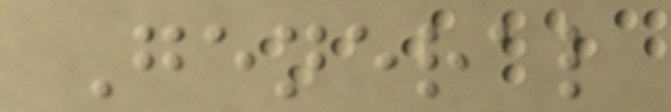General
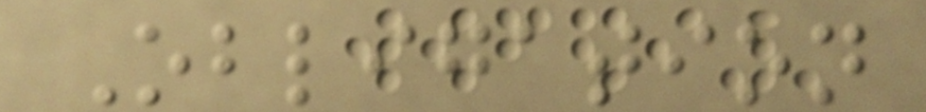Obligation
